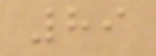89
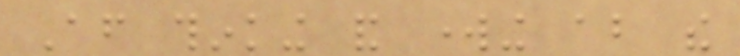After thinking and working about the
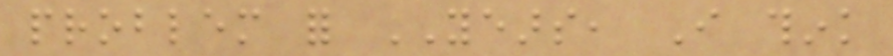problem for YEARS, I think
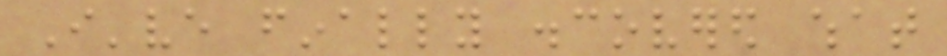I've finally discovered what
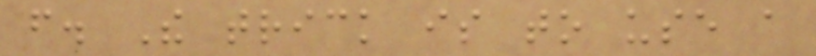from. The trick is to use a
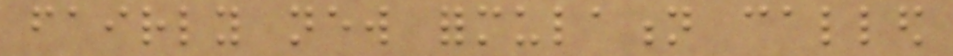fairly new formulation called
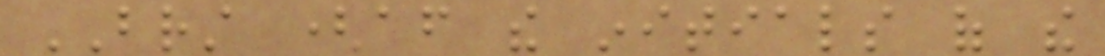BRST (after the initials of the
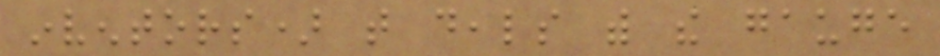inventors) that deals with the gauge
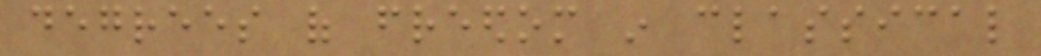degrees of freedom in classical
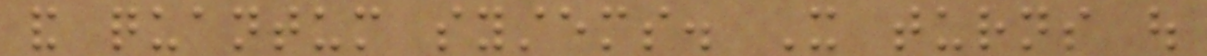and quantum systems. It turns out
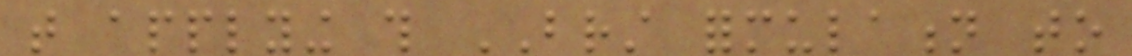that applying this BRST formulation to
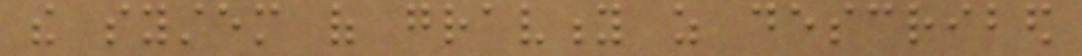the system of gravity as described
